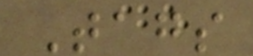Tags
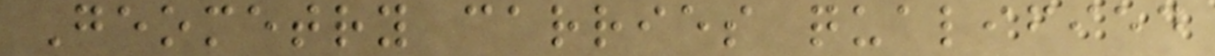Geometry carries qualified
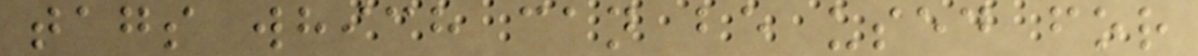tags which can be used for
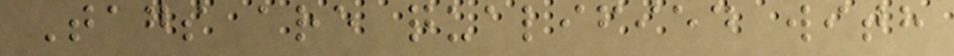Tags are qualified with
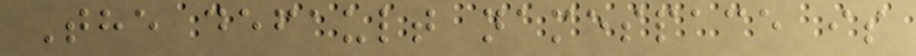The default namespace is
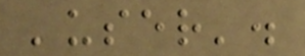'user'.
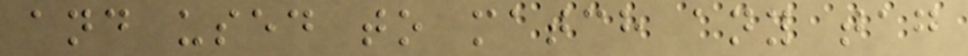and used to match any tag
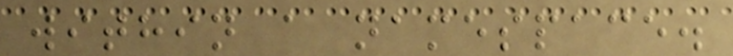within a namespace.
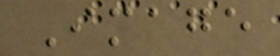Image
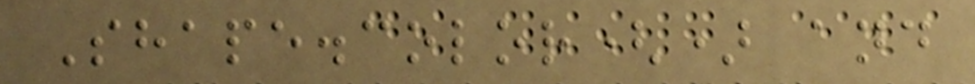Shape.color() and
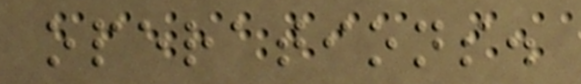operations.
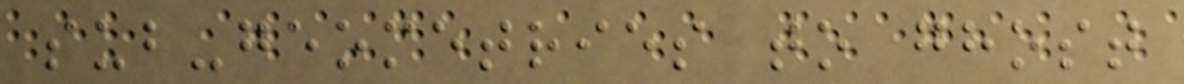sub-geometries to ghost
